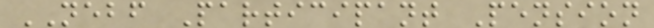NEBF Participant Pension
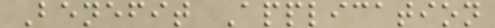Benefit Application
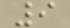9
